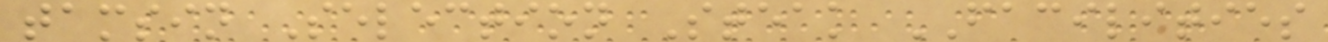tamsin Selection Steak FACILITIES
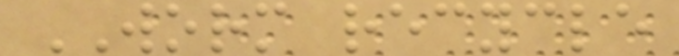WORM recycle
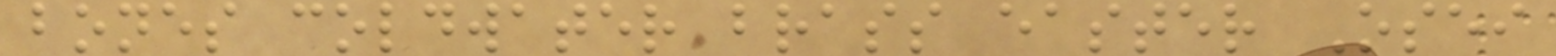bones coldwater brass easter Osei
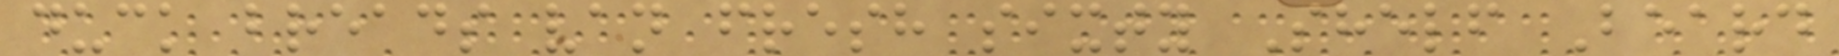duck breads van fresh sixty Shelf Beard
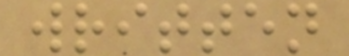written
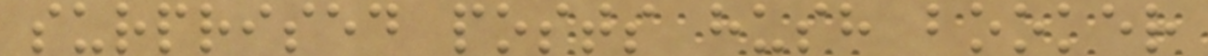surprised posts hush booker
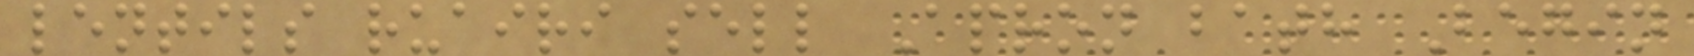lentils ruairi sell Apron bath Begin
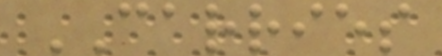CARRIES
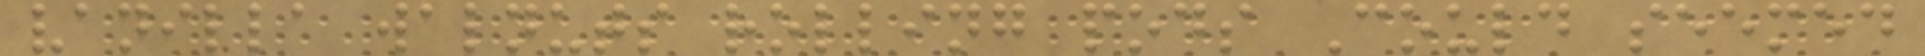vanilla walnuts rolling pods Could seemed
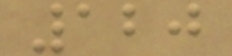120
